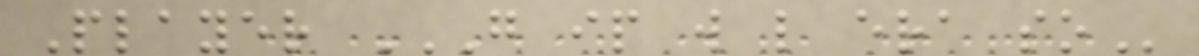Player G IP W L ERA SO
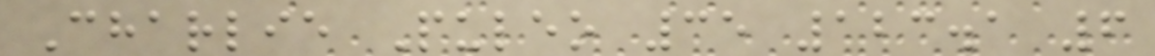Charlie Puleo 35 123.1 6
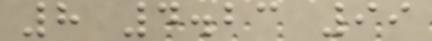8 4.23 99
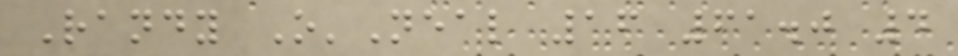Randy O'Neal 16 61.0 4
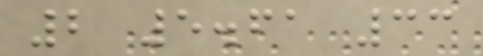2 5.61 33
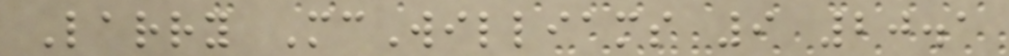Larry McWilliams 9 20.1
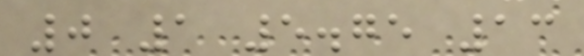0 1 5.75 13
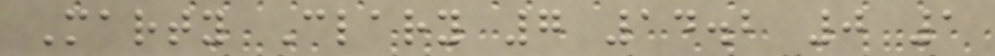Marty Clary 7 14.2 0 1
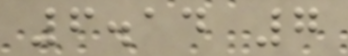6.14 7
